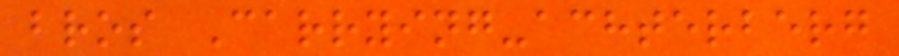bros Carrying-achterberg
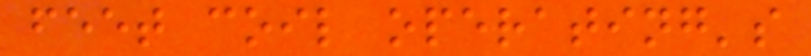feet coil operating's
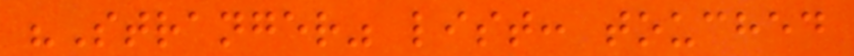"Stranger" list: touched
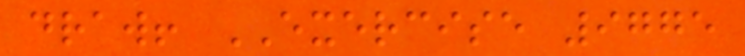draw! EXERCISE 9775
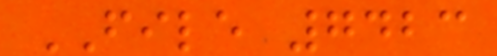FILE 7423
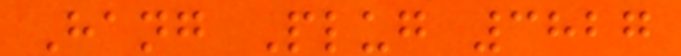Hang Plug 3827
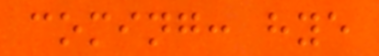coming: hye
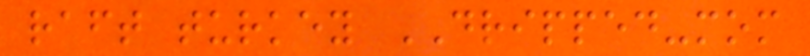raft turkey DRIPPED-mom
